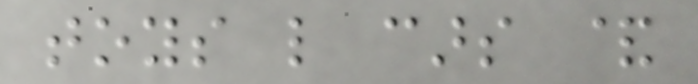toys like cars &
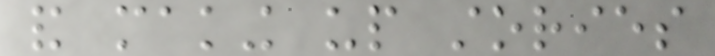and making up stories
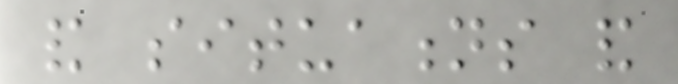and situations and
